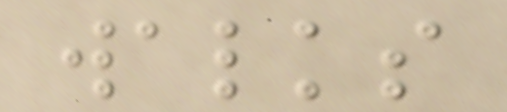walks
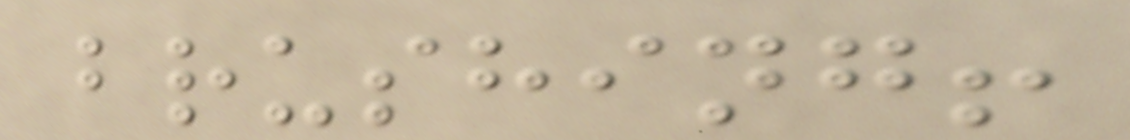brushing!
